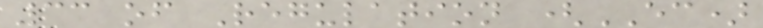33 of Regulation (EC)
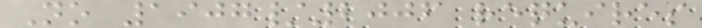No 1907/2006 requires
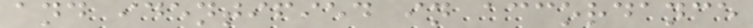and identified in accordance
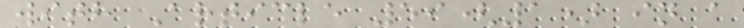with Article 59(1) in a
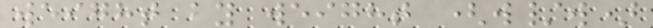weight by weight (w/w)
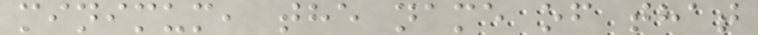minimum, the name of that
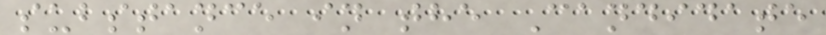substance in the Candidate
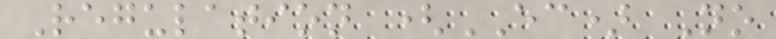Regulation (EC) No
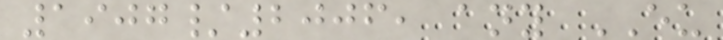1907/2006, any EU
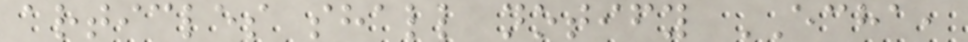articles shall notify ECHA,
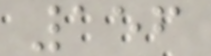156
